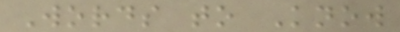Words to Know
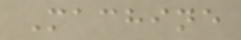Machine
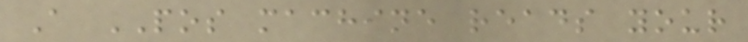A POS machine reads your
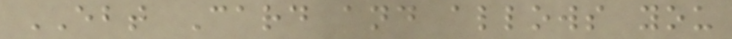EBT Card and allows you
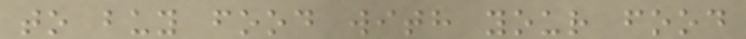to buy food with your food
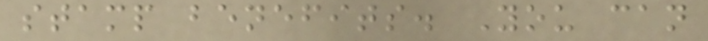stamp benefits. You can
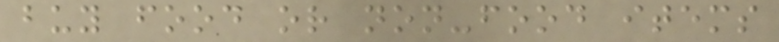buy food or non-food items
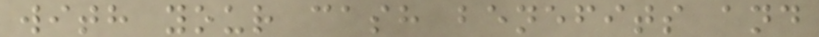with your cash benefits and
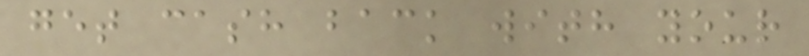get cash back with your
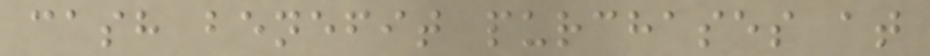cash benefit purchases at
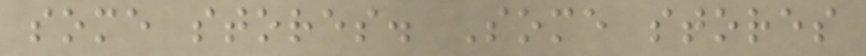some stores. Some stores
